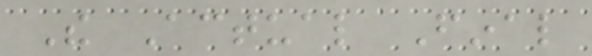The Actual Final
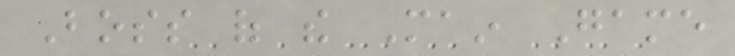Boss of the Main Game
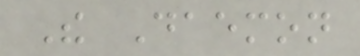The Daemon
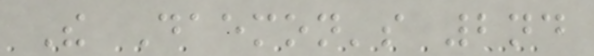The Daemon's 2nd
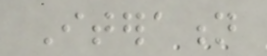Iteration
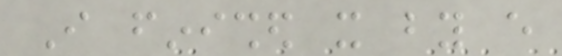I finished it by every
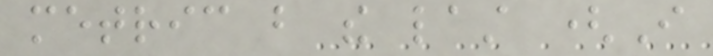metric but the last (I
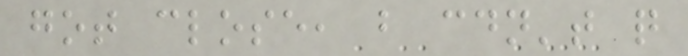got close, but couldn't quite
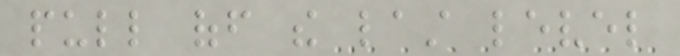pull off the last level
